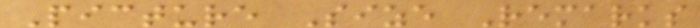Picture Size Remarks
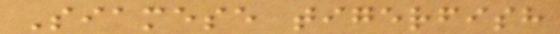Siamese tigerfish
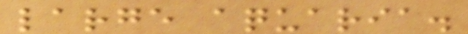large aquaria.
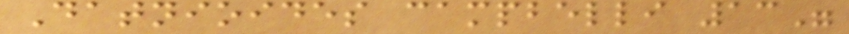Datnioides campbelli 13"
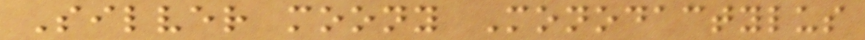Silver moony Monodactylus
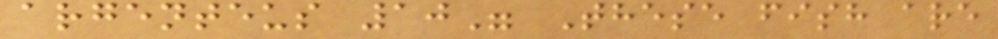argenteus 10" These fish are
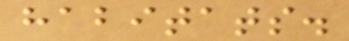habitats.
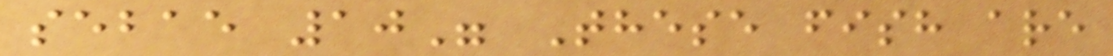sebae 10" These fish are
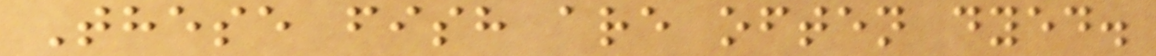These fish are often dyed.
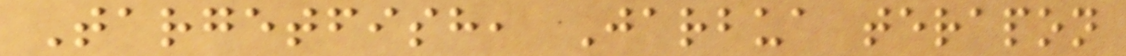Targetfish, Jarbua terapon
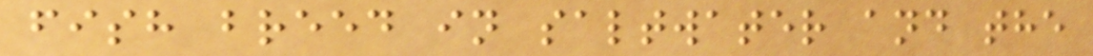fish breed in saltwater and the
